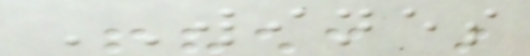WINES
